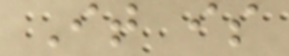It is
